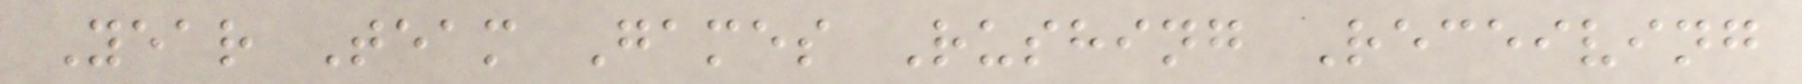Year Team Games Rushing Receiving
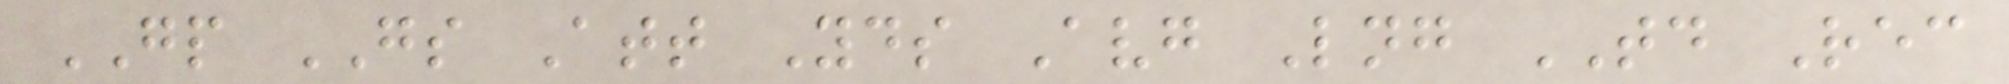GP GS Att Yds Avg Lng TD Rec
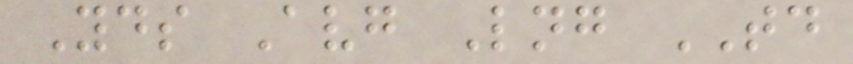Yds Avg Lng TD
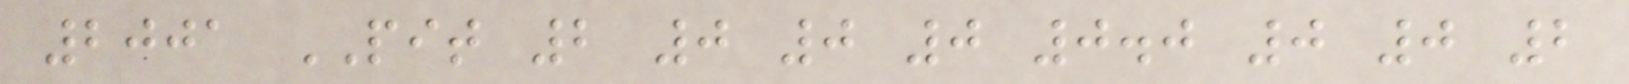2001 PIT 2 0 0 0 0.0 0 0 2
